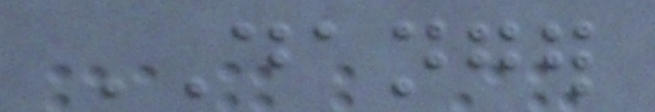DANGER
